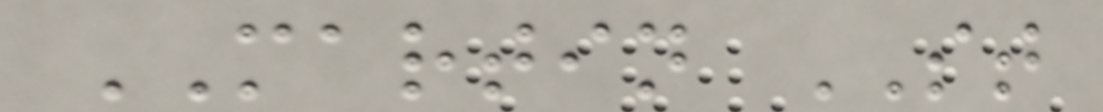MARTIN ST
